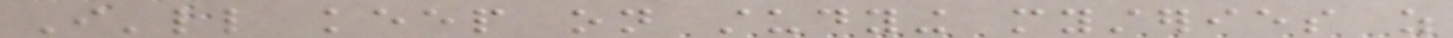I'll keep on studying mysteries as
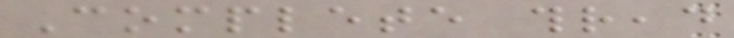Complete thread
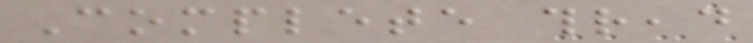Complete thread
